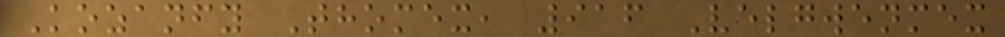Kozanfy Thomex, 916 Velgwenmex
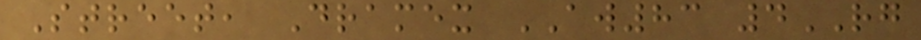Street, Dramex AW83 4RG
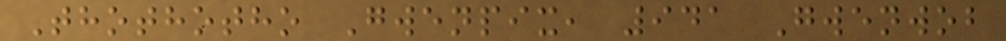Thothotho Gwenpix, 941 Gwenwob
